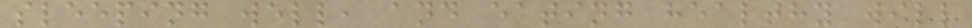sleeping well, and eating healthy will
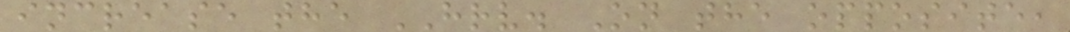increase the HRV. On the opposite,
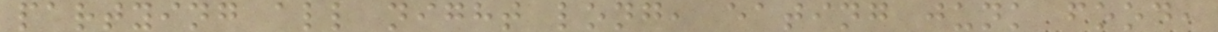partying all night long, eating junk food,
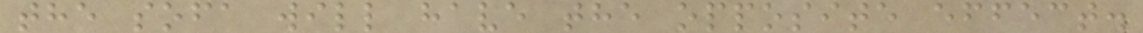the sofa will have the opposite effect.
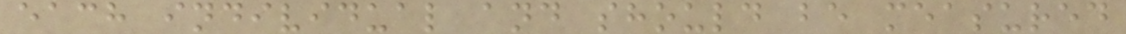each individual and should be measured
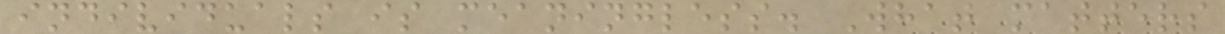individuals is meaningless. What matters
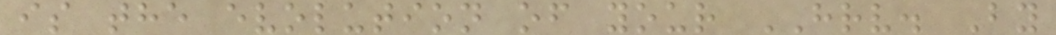is the evolution of your HRV. By
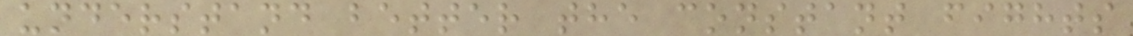understand better the constant fights
